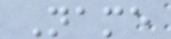Name
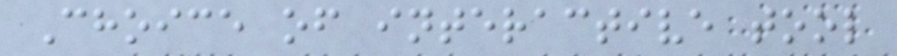Choice of interactive tool
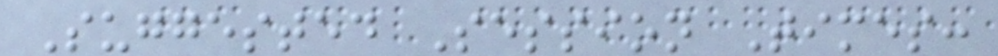Suggested Session Times:
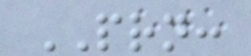PRN:
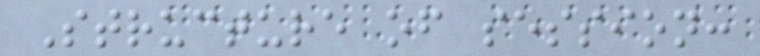Structure of session:
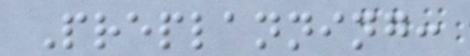Preplanning:
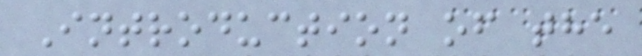Introduction of the
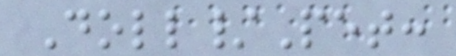Doll/Pet:
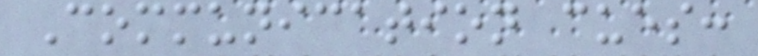Communication cues:
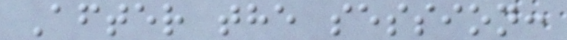After the session:
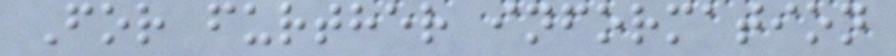For further information
